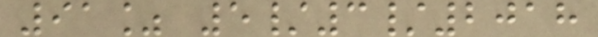91% 5/3/2018
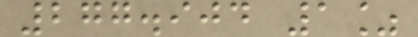277.904 1%
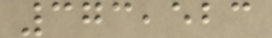373,523
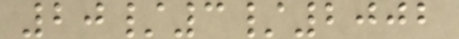20/3/2002
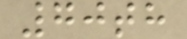70th
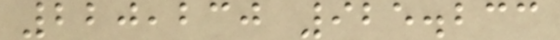220,230 925.233
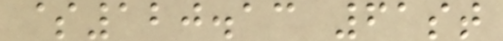$120.13 61st
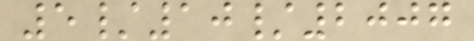5/10/2007
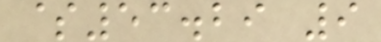$53.29 9
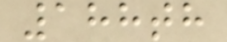188th
